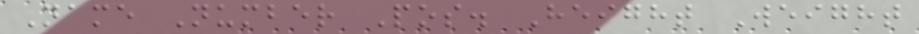Name Number Pos. Height Weight
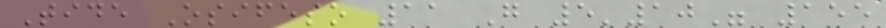Tide Osifeso 11 G 5'10" 155
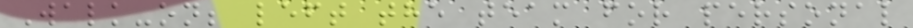Walk-on; left the team for personal
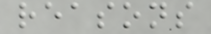reasons
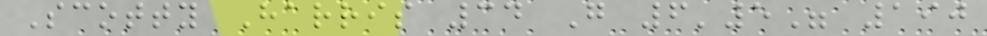Scotty Harris 34 G 6'5" 190
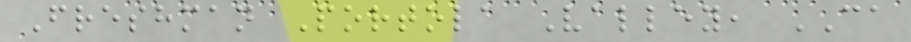Freshman Portola Valley, CA
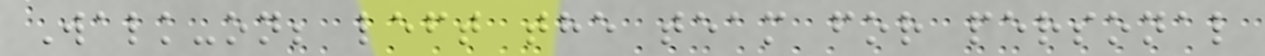Walk-on; left the team for personal
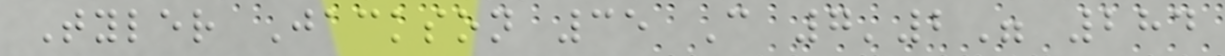Tyler Jackson 35 C 7'2" 284
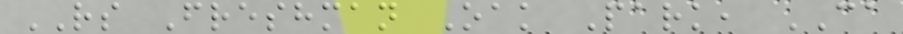RS Freshman Oak Park, CA
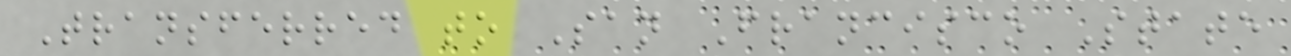Transferred to San Francisco State
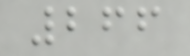266
